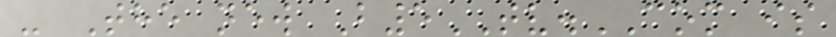- The new B5TV.COM is
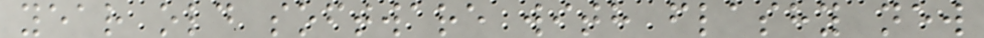year old software with flashy new
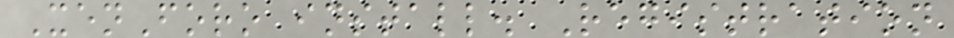XenForo install. Registration
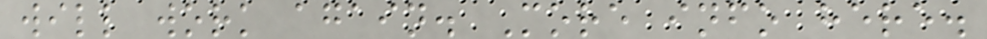will work again. More info here.
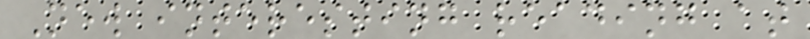New interesting reading at
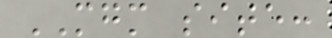MGM site:
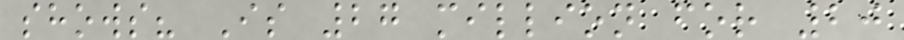shows? Is 27 million for 20
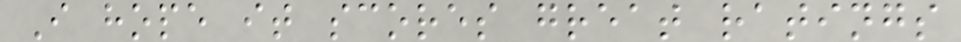I hope it scores great ratings
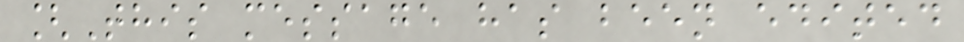[This message has been edited
